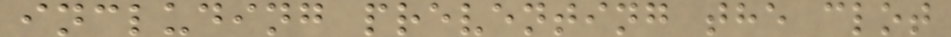including preventing the clot
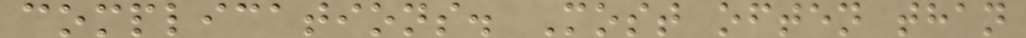complications. Most often than
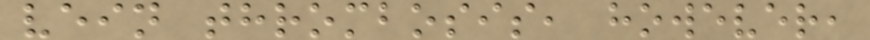vein thrombosis, however,
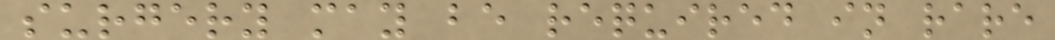surgery may be required in rare
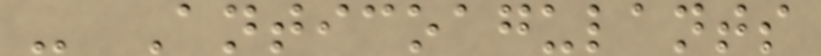- Anticoagulants
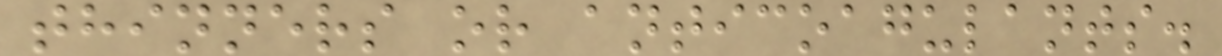thinners or anticoagulants.
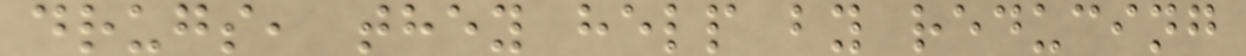drugs, they help by reducing
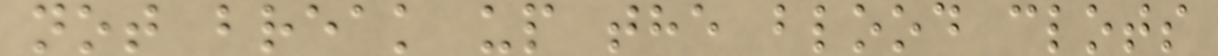not break up the blood clots
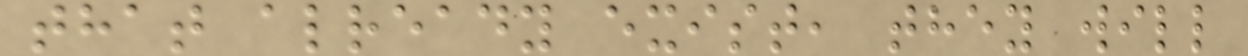that already exist, they will
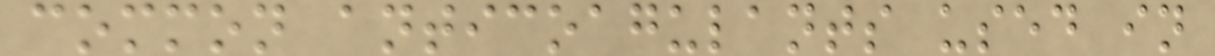common anticoagulants used in
